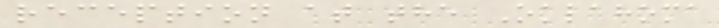reception at the Oklahoma
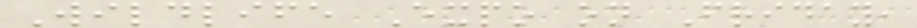Wildlife Expo on Friday,
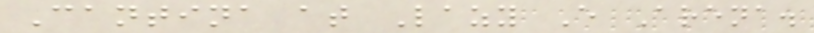Cantina at Lazy E Arena.
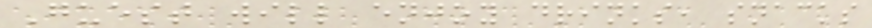Guest will enjoy drinks, snacks
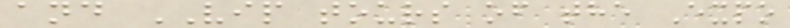and VIP tours of the Expo
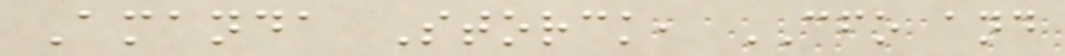Amanda Storck, CFO and
